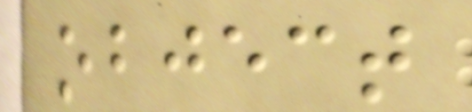object
